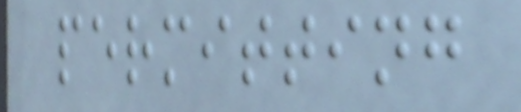permitting
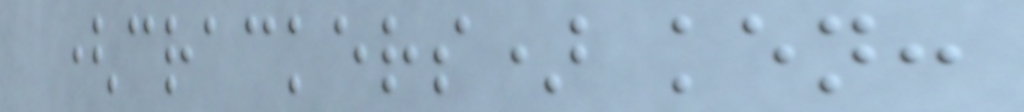(crackers) ken:
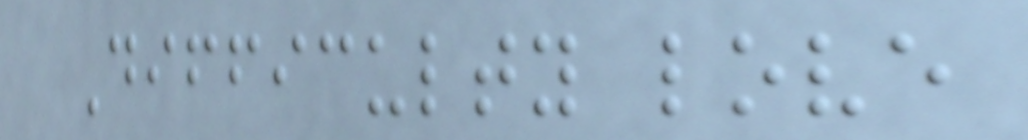Difficulty love
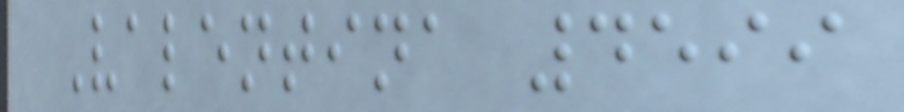Valentina 4599
